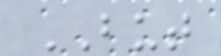BUT
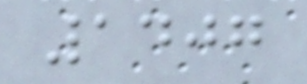1407
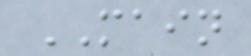MAIN
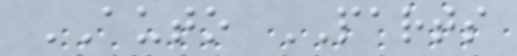AUTO PARTS
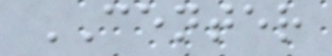CENTER
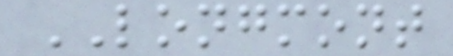LONGMONT
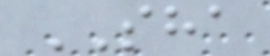SHA
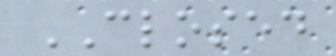CLOSED
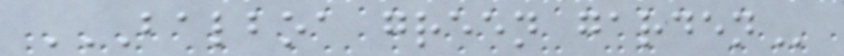BALBOA GREEN GARDEN
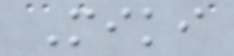Miki
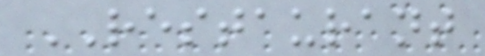RESTAURANT
